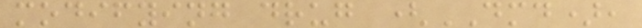modifying drug (DMD),
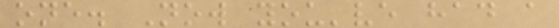one. Now you've had a
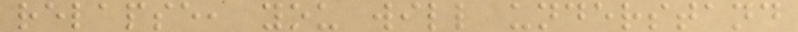relapse, you will understand
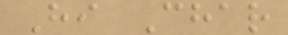Hi Char
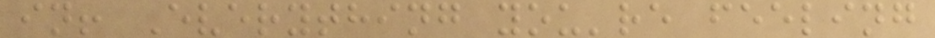in! Everything you're feeling
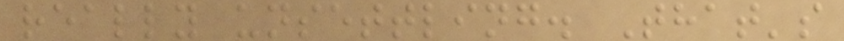really unsettling. That's
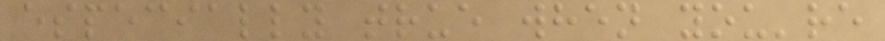especially true when you're
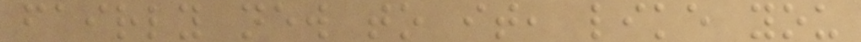fairly new to it, like you
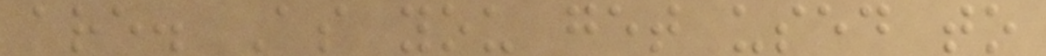are. As you get used to
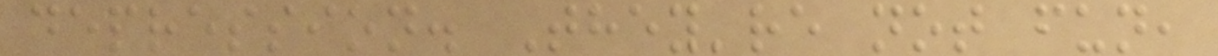depression. They're not fun,
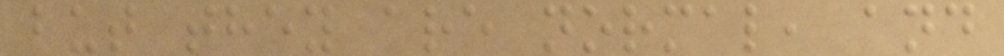but they are normal, and
